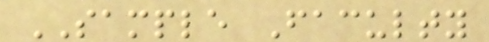SAMPLE Faculty
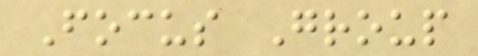Focus Group
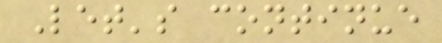Let's continue
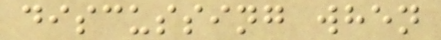discussing when
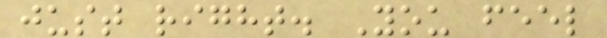just right. You feel
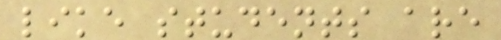like students are
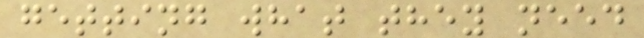getting what they need
